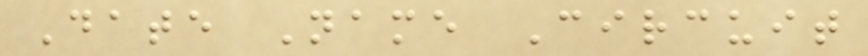Date Name Circuit
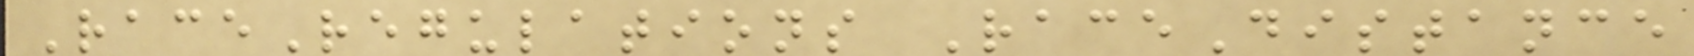RaceRegulations RaceDistance
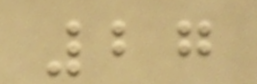27
